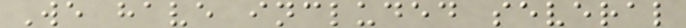We have included several
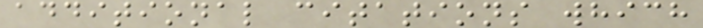additional citations which
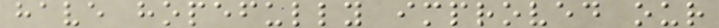have hopefully improved our
